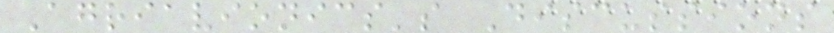Agriavionics's Discussions
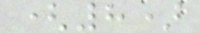(8)
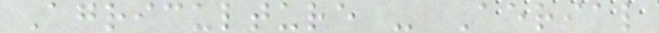Agriculture - Aerial
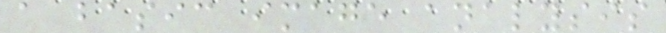a basic image analysis
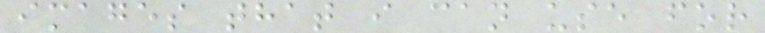images that i can use for
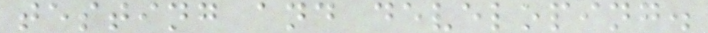testing and developing.
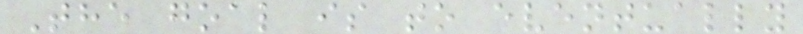The goal is to eventually
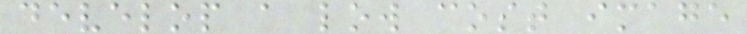develop a low cost image
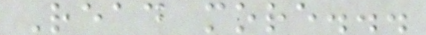Read more...
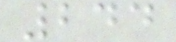244
